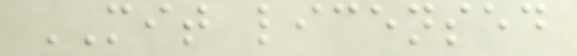MIT licensed
